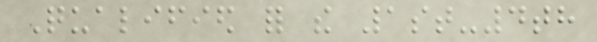Qualified for the 1st-4th
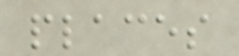places
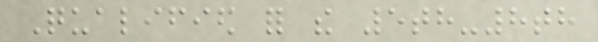Qualified for the 5th-8th
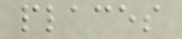places
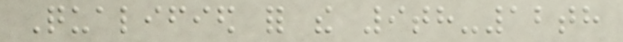Qualified for the 9th-12th
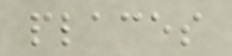places
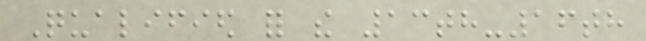Qualified for the 13th-16th
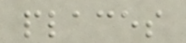places
